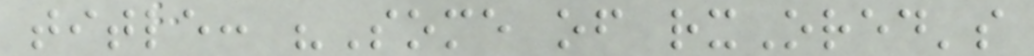title: "Some of rxOred's
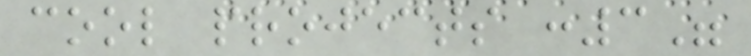cool projects :3"
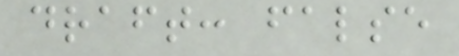draft: false
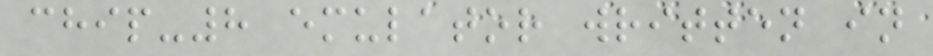chip-8 emulator written in
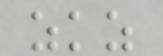zkz
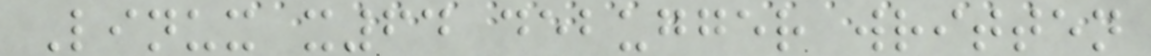Linux x64 debugger written
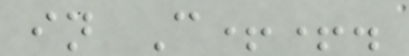in C++.
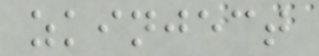zkinject
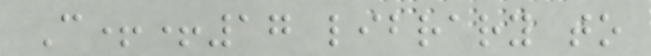C++17 library to
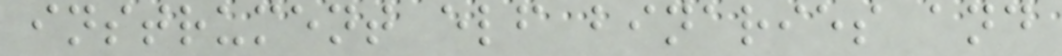instrument elf binaries and
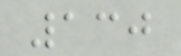130
